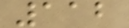112
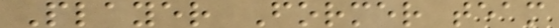Player Former team
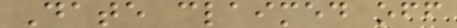Date claimed off
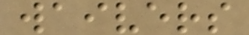waivers
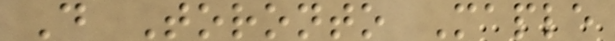D Toronto Maple
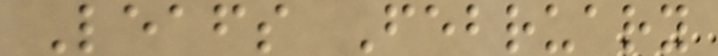Leafs February
